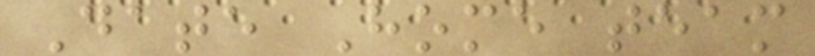Date Home team
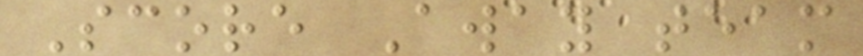Score Away team
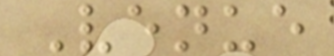Venue
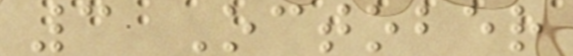3 October
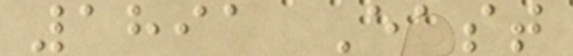1891 East
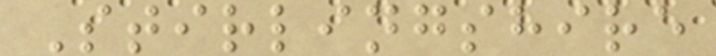Stirlingshire
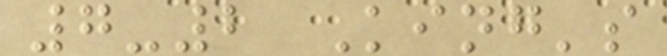7-2 King's
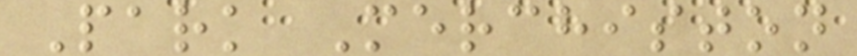Park Merchiston
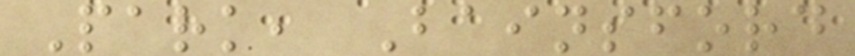Park, Bainsford
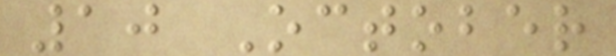10 October
